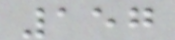157
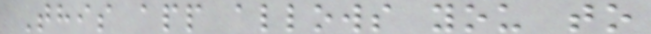This app allows you to
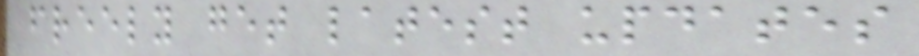freely get latest updates
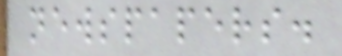newspapers.
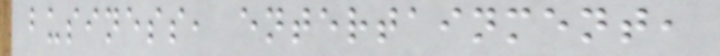business, entertainment,
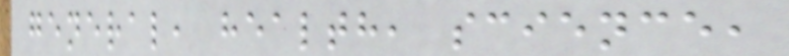general, health, science,
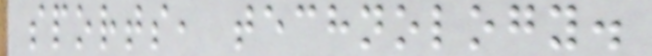sports, technology.
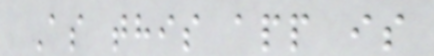As this app is
